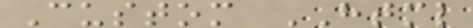Custom HTML
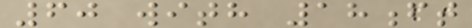60 with 18ft
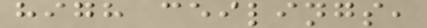high ceilings,
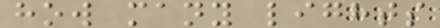how many lights
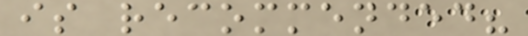is recommended?
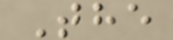The
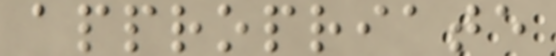appropriate
